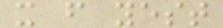x f yest
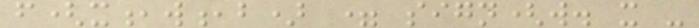f(x,w,b) = sign(w. x -
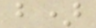b)
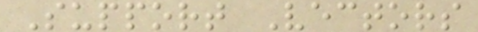Support Vectors
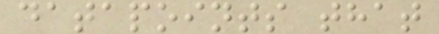datapoints that
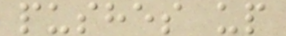pushes up
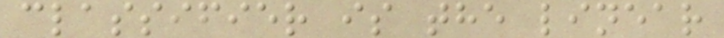classifier is the linear
